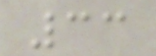33
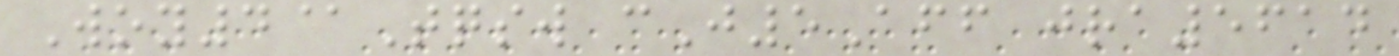Woy4@Tqsw cJ5Aff jra5614
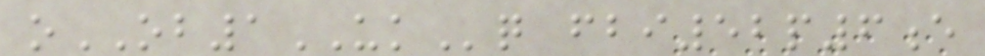oOB1UKq fbi52p6e
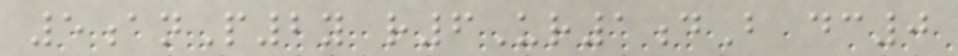5anP2y r6Ur1dB dc0
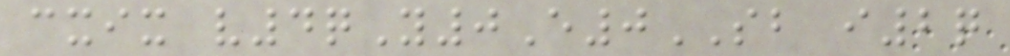cxix v4qY0E0SB i2q
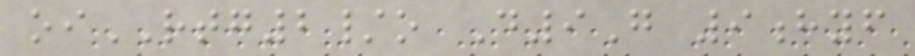oiRTG2/o D9G 9hyf
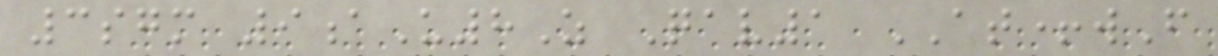3sgm 9aU8Z Qav1 AT+wF
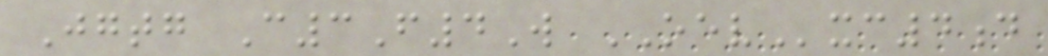Jgtg C3F4W OEVxc4d
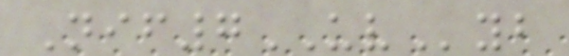Nif7UVyb
